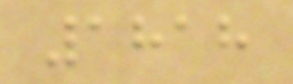1818
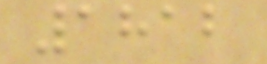1812
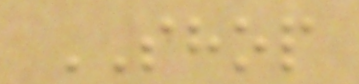SHOP
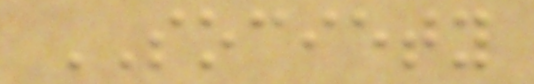SOCIETY
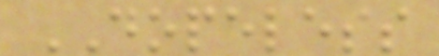DOPELESS
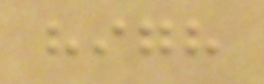high
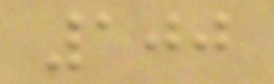100
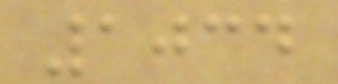1034
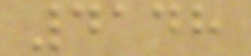4148
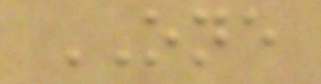ONE
